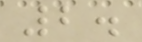2.
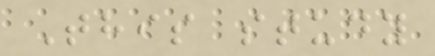This study
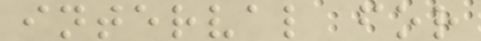interval for
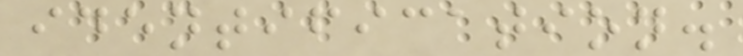identification.
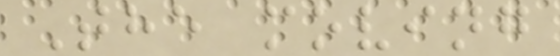The moving
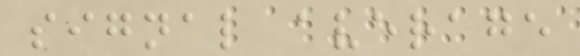signal average
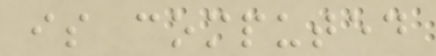is computed
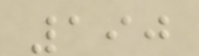190
